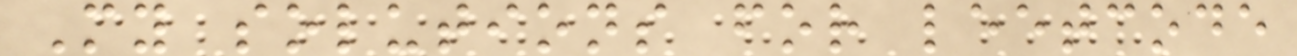My solutions for leetcode
